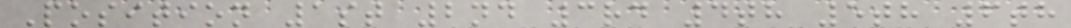Position 1st 2nd 3rd 4th 5th 6th
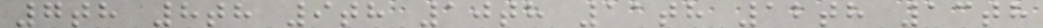7th 8th 9th 10th 11th 12th 13th
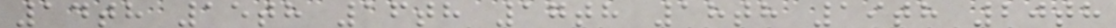14th 15th 16th 17th 18th 19th 20th
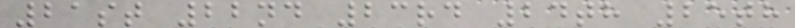21st 22nd 23rd 24th 25th
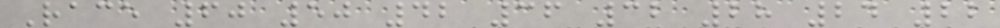Race 60 50 42 36 32 28 24 22
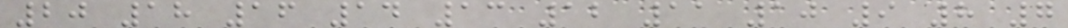20 18 16 14 13 12 11 10 9 8 7
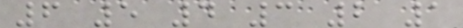6 5 4 3 2 1
